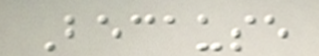Because
